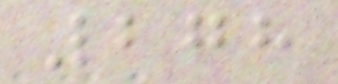278
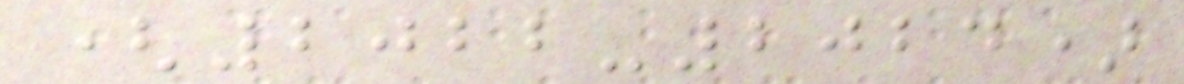(2022-2024)
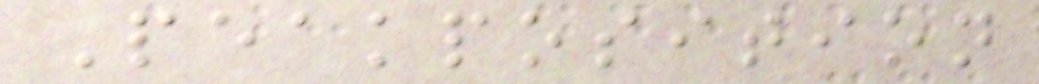Peakposition
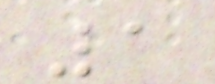1
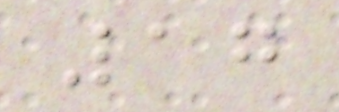17
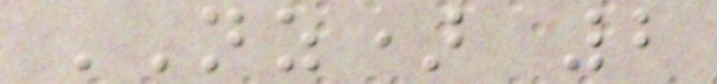NZ) 2
